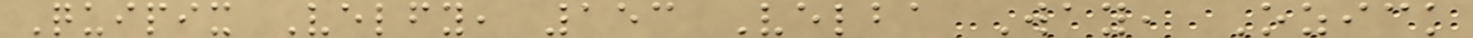Quipix Velfy, 153 Velba Way, Ozick
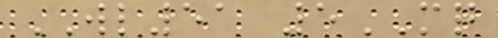WL51 5MQ
